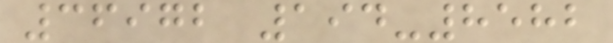36972 194-8582
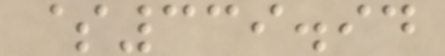$339.94
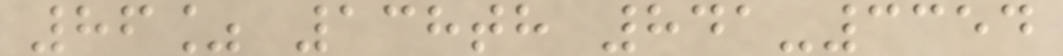86% 138th 841-3354
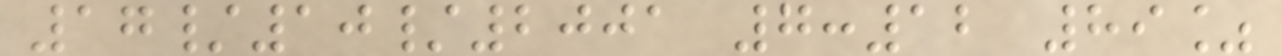17/10/2001 7:12 89%
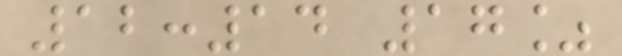12:14 17%
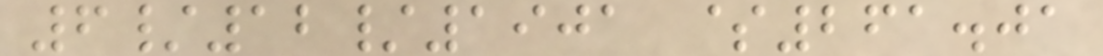6/12/1901 $261.01
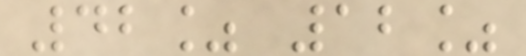42% 12%
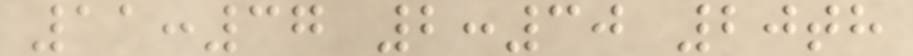11:37 2:30 20th
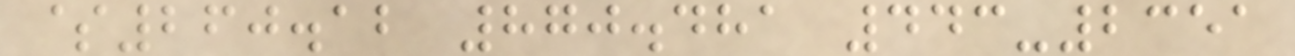$260.12 870.481 443-2351
